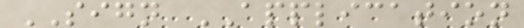SIGN APPLICATION
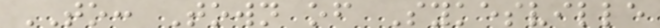TO: Town of Sykesville
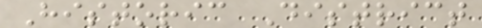Historic District
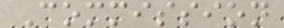Commission
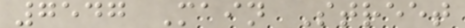7547 Main Street
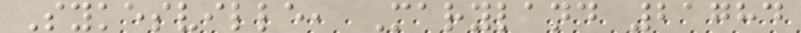Sykesville, Maryland 21784
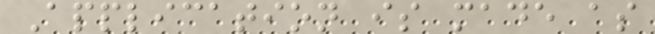Application is made as
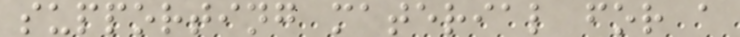supporting material for a
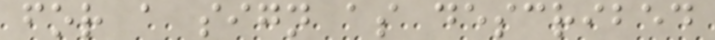for a sign as described
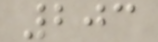203
